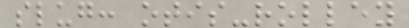slug: otis-rolley
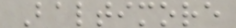Baltimore
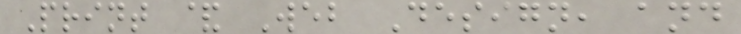Print & Web Design, and
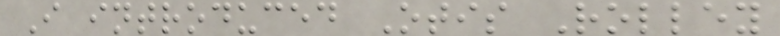I introduced Otis Rolley
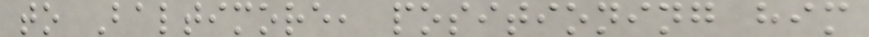to Baltimore, positioning him
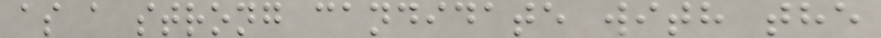as a strong candidate with the
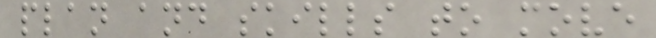plan and skills to move
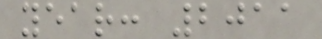year: 2011
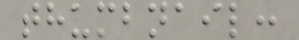thumbnail:
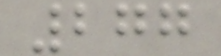277
